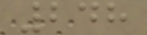248
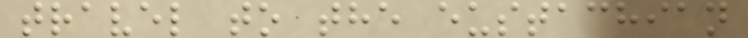travel to the eustachian
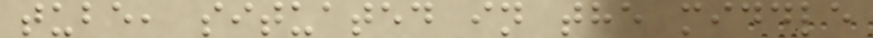tube, situated in the middle
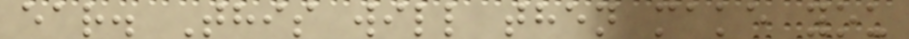ear. This will then make you
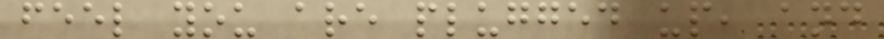feel you are plugged up, and
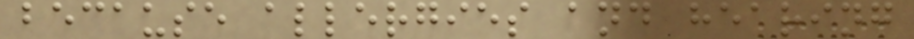because allergies and hearing
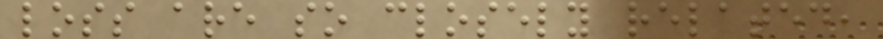loss are so closely related,
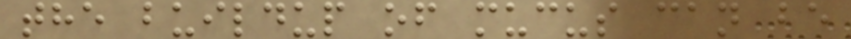the buildup of mucus can be
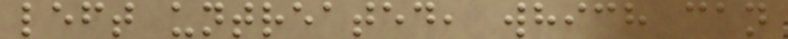left untreated, which can
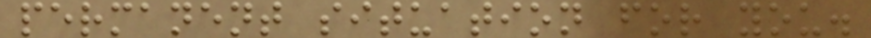permanent situation for you.
